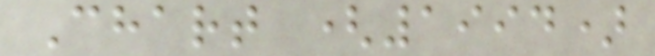Chart (1994)
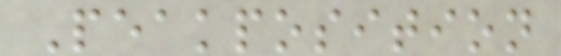Peakposition
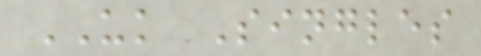UK Singles
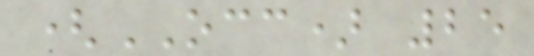(OCC) 25
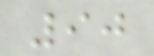90
